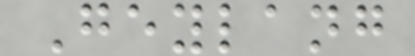Geylang
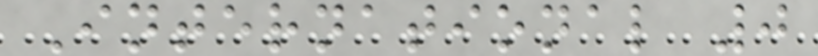International 0
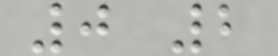0 2
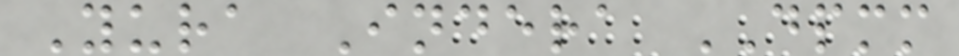Yura Indera DPMM
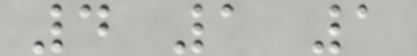4 1 1
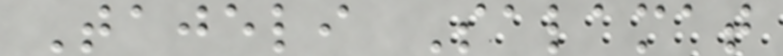Tajeli Salamat
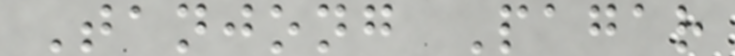Tanjong Pagar
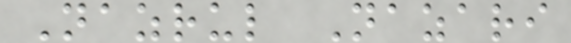Nazrul Nazari
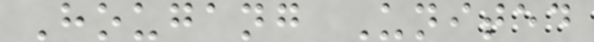Hougang United
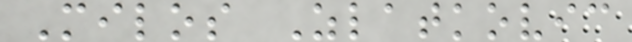Milos Zlatkovic
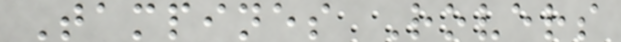Tampines Rovers
